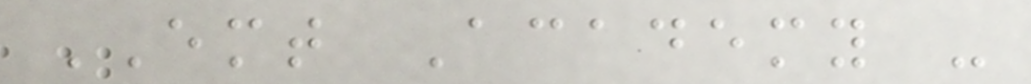EMT Academy -
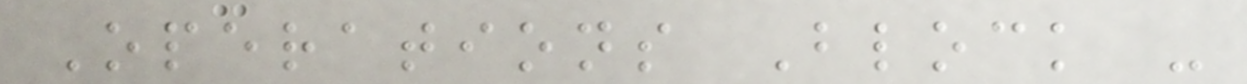Operations Block -
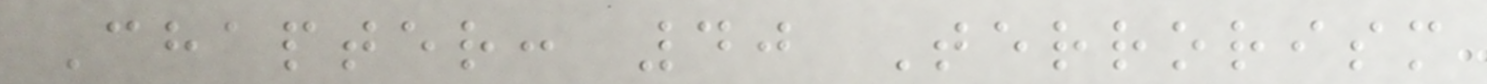Chapter: 40 Terrorism
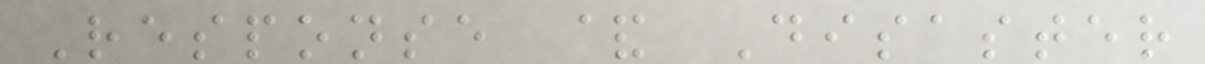Response & Disaster
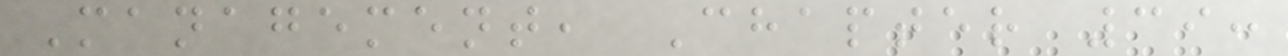Management, Chapter 39:
